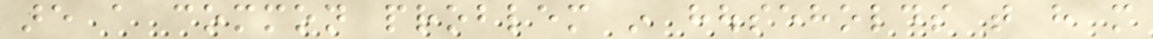are a common problem in households that have more
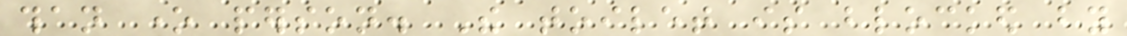than one person. The toilet is blocked by
